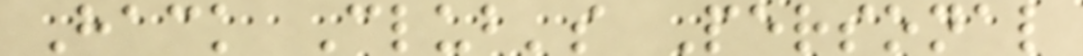Hack Club's Personal
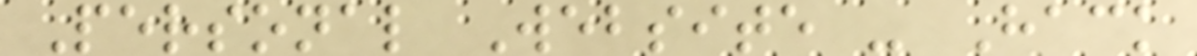Personal Website - Hack
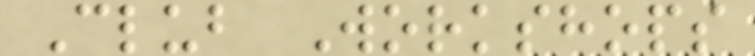Club Workshops
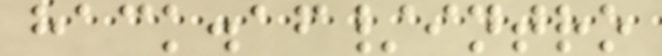hack.af/intro
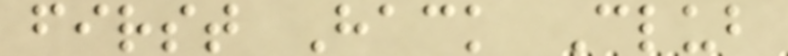first Hack Club
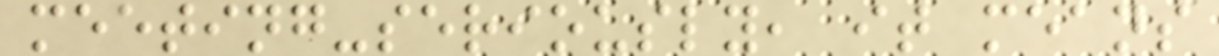meeting-seriously, it means
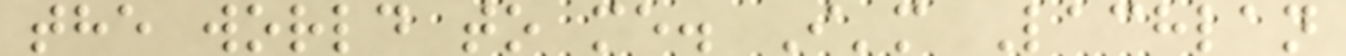the world to me. I'm Lachlan
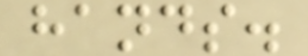hands.
